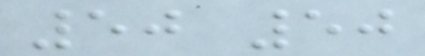50 50
